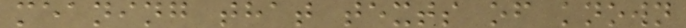meaning that texts of known
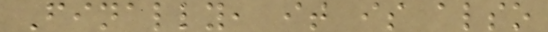Finally, it is also
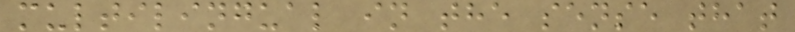multilingual in the sense that
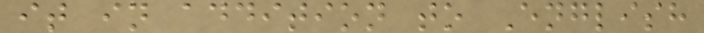it in addition to English
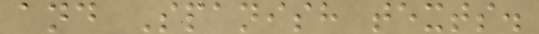and Spanish texts.
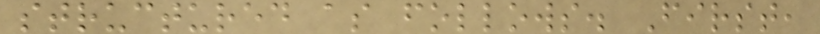structured as follows. First,
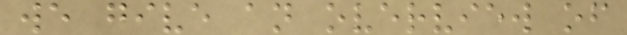we give an overview of
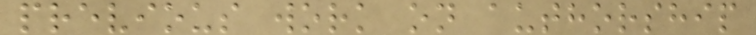previous work on authorship
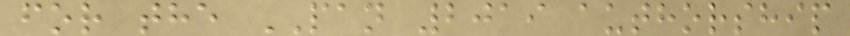for the PAN 2019 authorship
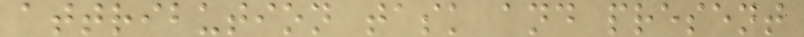attribution task and present
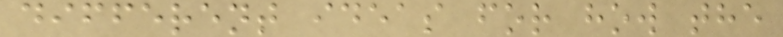different ideas for how the
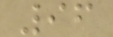96
